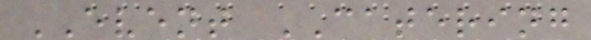EVENT CATERING
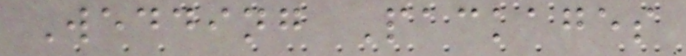Wedding Packages
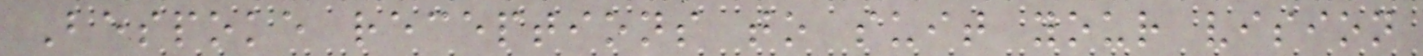Bespoke receptions to suit your vision
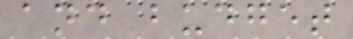and budget
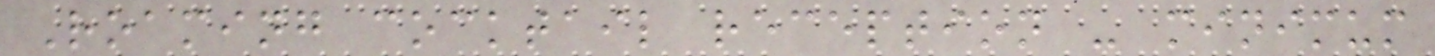Roaming cocktail reception - minimum
